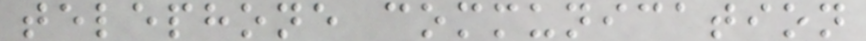telephone communication
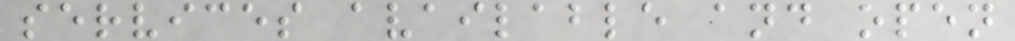services available and open
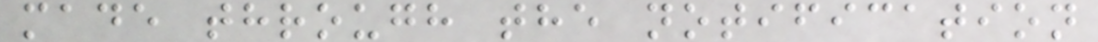made through the notification
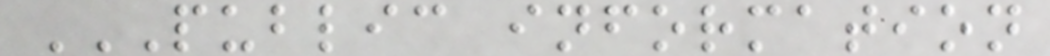PUBLIC INFORMATION
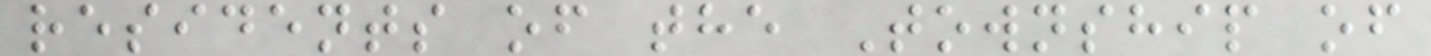residents of the Township of
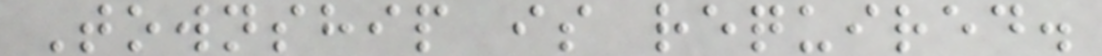Township is required.
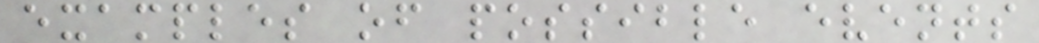examples of possible events
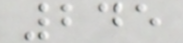245
